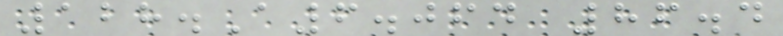128.A6.064 86.4
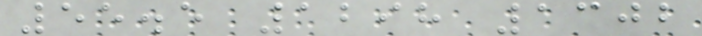55.5 1298 1302
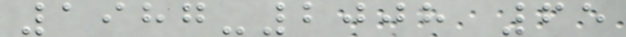1987-2008 65
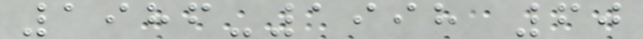1986-1998 60
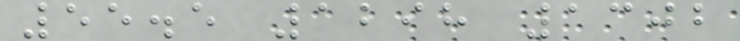55.5 1298 1302
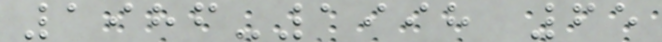1986-1998 65
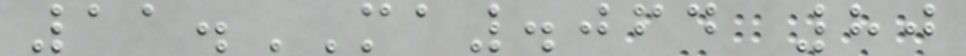11.MA.064 80
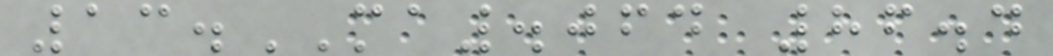13.MA.064 86.4
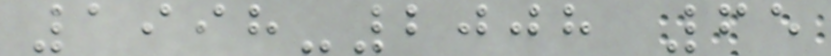1998-2008 65
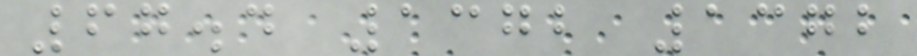67.4 1372 1372
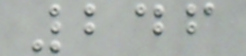246
